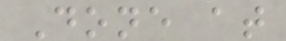Done at
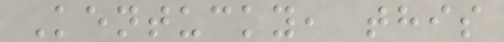Kentucky, this
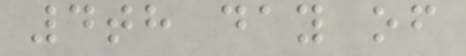4th day of
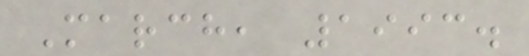March, 1993.
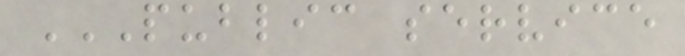PUBLIC SERVICE
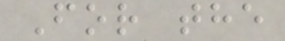For the
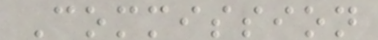Commission
